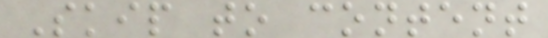Skip to content
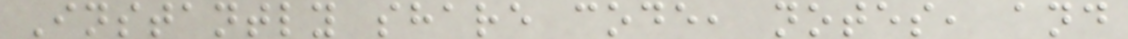Instantly share code, notes, and
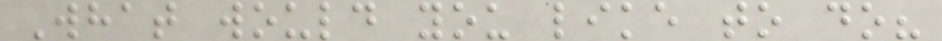What would you like to do?
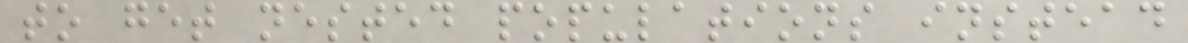to get nested populations instead
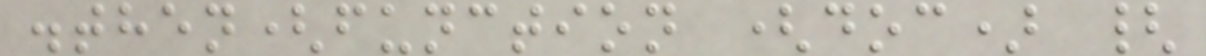.then(function (doc) {
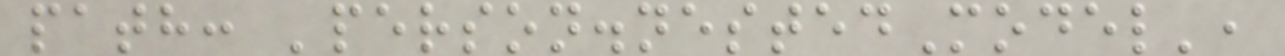path: 'person.nestedModel',
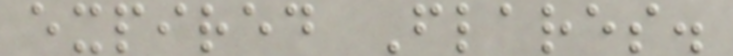expired Flares.
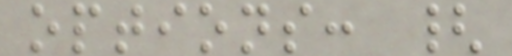options: {
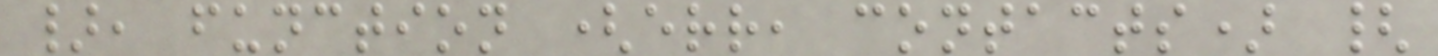}, function (err, contacts) {
